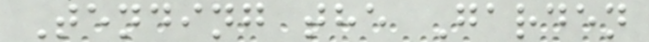Tending the Garden
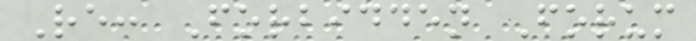Re: Forbidden Forum
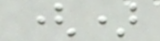()
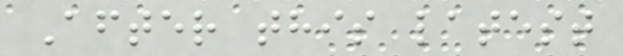After this latest
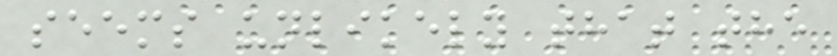seems unlikely that the
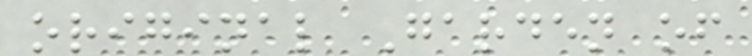original Garden of
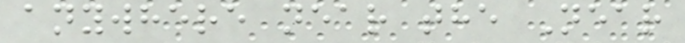anywhere near the Near
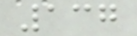137
